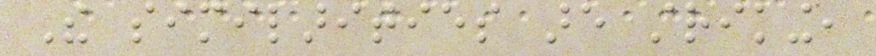The similarities are striking,
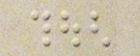though
